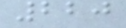220
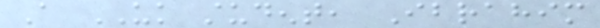A UK student, Ibrahim
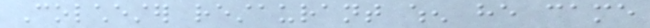Colchester restaurant when he came
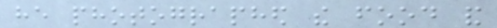he photographed the food and
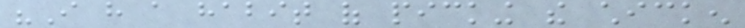"I have a habit of picking the chicken
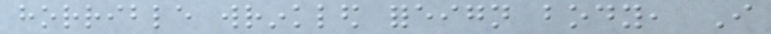horrible wrinkled foreign body, I
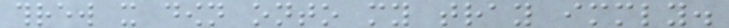threw it down onto my tray immediately.
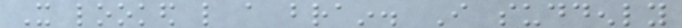It looked like a brain. I suddenly
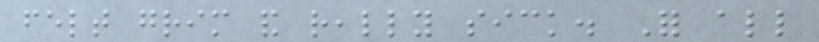felt grim and really sick. For all
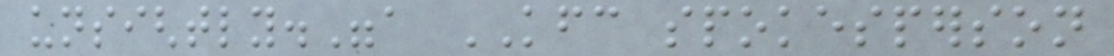unsightly."a KFC spokesperson
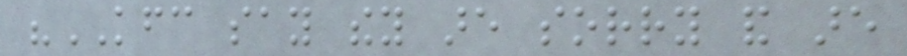"KFC say they are sorry and are
